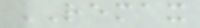REMAX
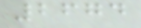2674
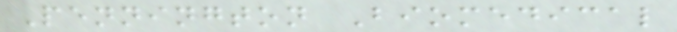Pennington Biomedical
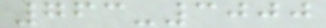763-3000
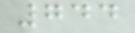744
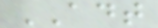ADT
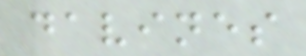davines
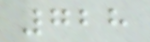728
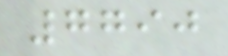7790
